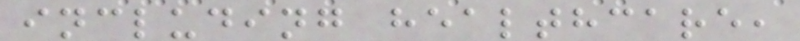including healthcare,
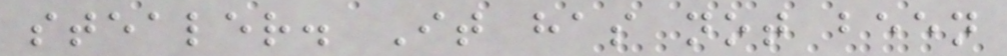stealer. It has not been
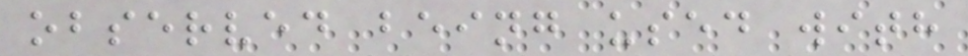observed being used with
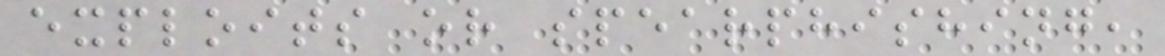exploits or spearphishing,
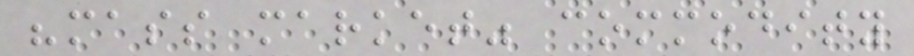"mass market" commodity
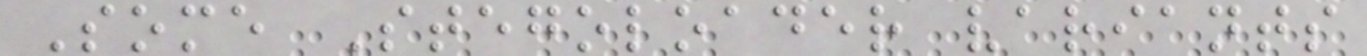Some Stegoloader variants
